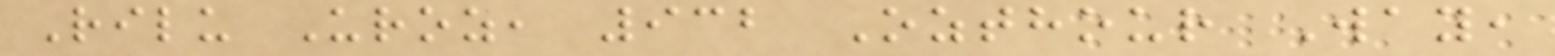Rilu Uroz, 932 Ozthour Way,
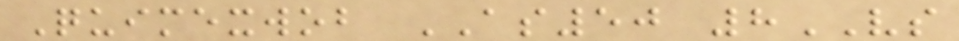Quimexwob AS50 8VS
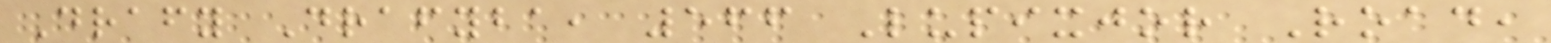Drafy Drafyba, 566 Lupixjor Road,
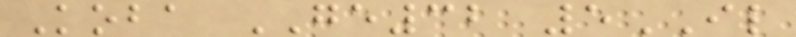Koba GE32 5IL
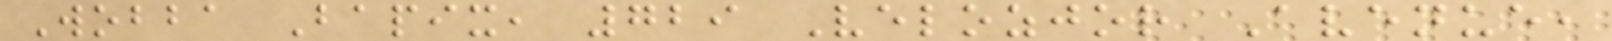Wobba Bapix, 729 Velozjor Avenue,
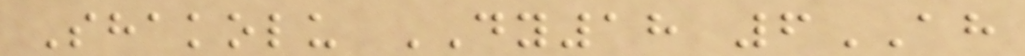Shakolu DY18 6AH
